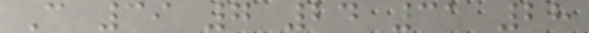C 39 7 24 31 28
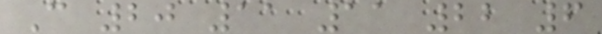C 20 11 11 22 6
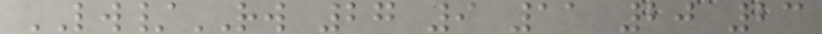LW/RW 27 9 11 20 23
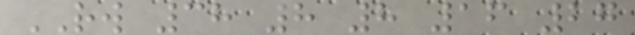RW 38 8 8 16 27
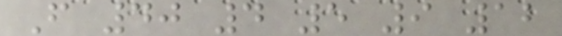F 40 4 5 9 12
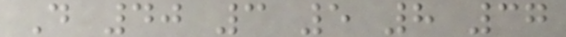D 40 3 5 8 37
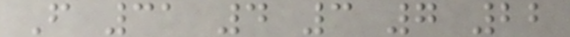F 31 4 3 7 22
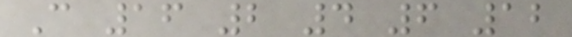C 16 2 4 6 12
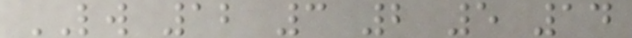LW 12 3 2 5 14
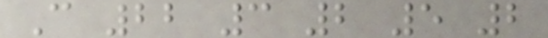C 22 3 2 5 2
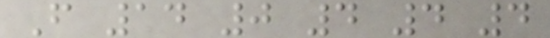F 14 0 4 4 4
